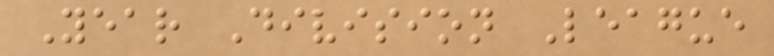Year Division League
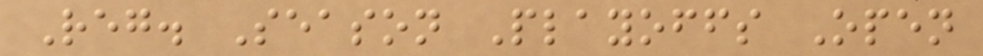Reg. Season Playoffs Open
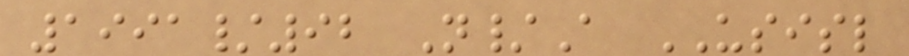1991/92 N/A USISL
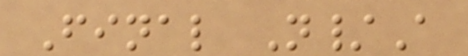Final N/A
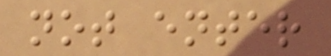not enter
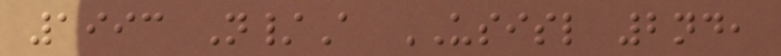1993 N/A USISL 2nd,
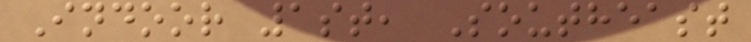Indoor 1st, Southeast
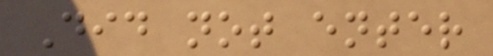Did not enter
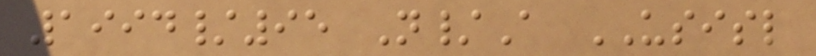1994/95 N/A USISL
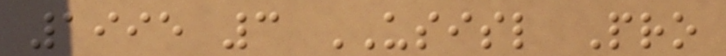1995 3 USISL Pro
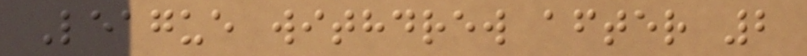League withdrew after 2
